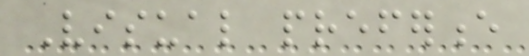Visual preference
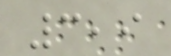3,9
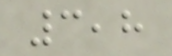3,8
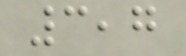3,7
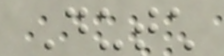Dutch
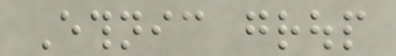Ethnic group
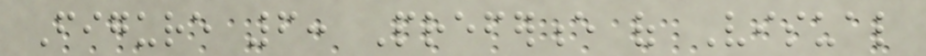Figure 6: Preference of Visual
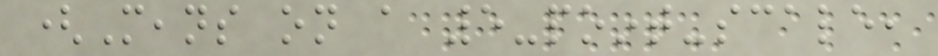(Means on a 5-point-scale,
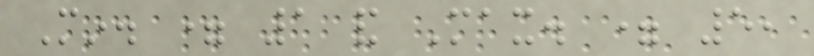Min. = 1 and Max. = 5,
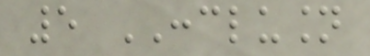5 CONCLUSION
